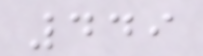449
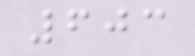603
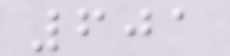601
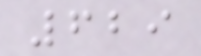629
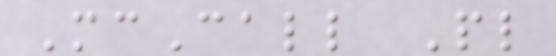McCall Pl
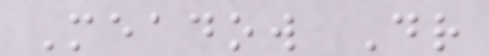Meadow Dr
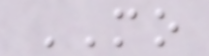MO
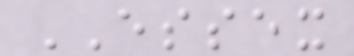ESSEX
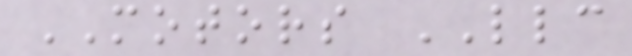MOTORS LLC
